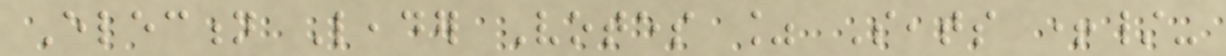Election Leader Votes % Seats +/-
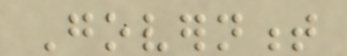Government
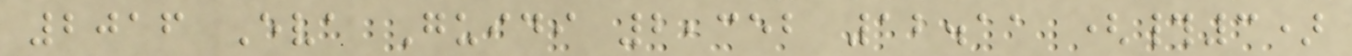2016 Eva Guidi 2,352 12.11 (#3)
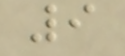9
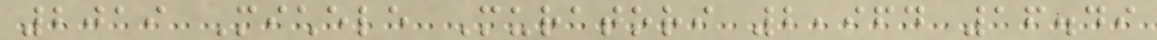2019 Michele Muratori 2,964 16.49
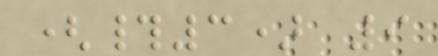(#3) 9
